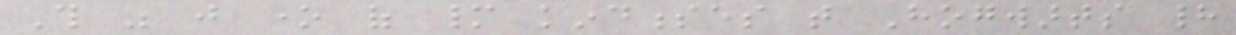This was just one of many kindnesses that Hogwarts had
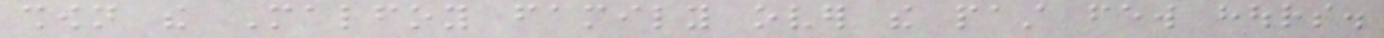shown the Malfoy family over the past few hours.
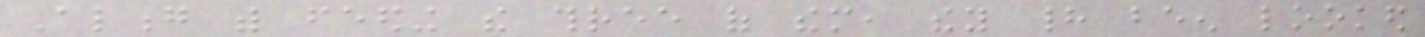Along with feeding the three of them, they had been looked
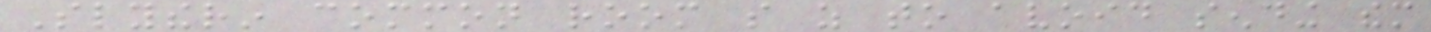Slytherin common room so as to avoid sending them
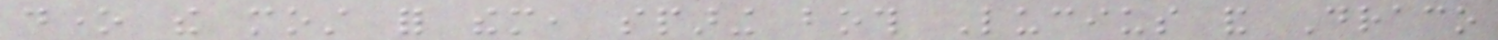done the most for them, sparing both Lucius and Draco
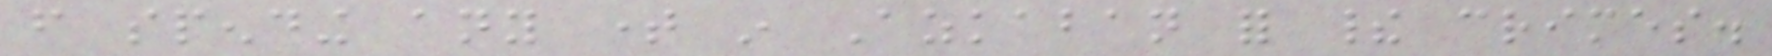from spending any time in Azkaban for their crimes.
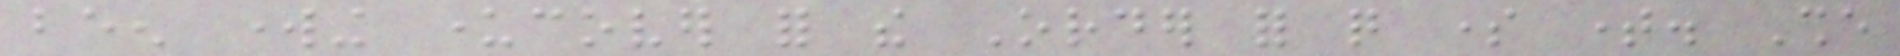been working undercover for the Order for quite some time. She
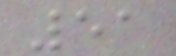51
